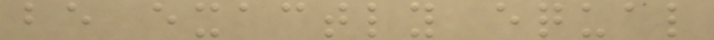be exactly equal
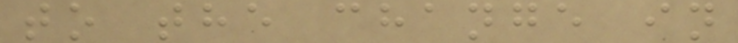to the change in
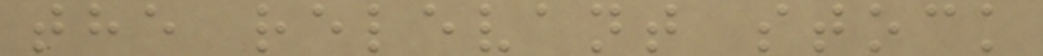the relevant stock
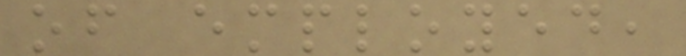of employed,
